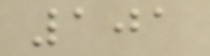101
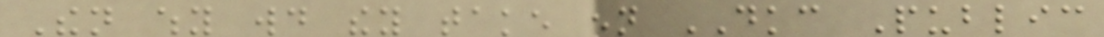Then why would they take on DKC Public
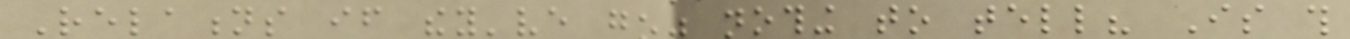Relations if they've got nothing to tell? Is this
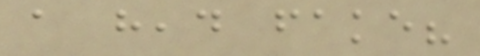a head fake?
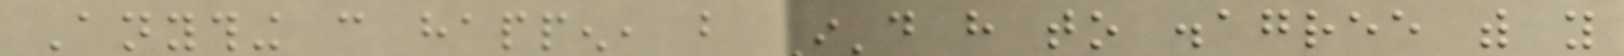Anything can happen, but I'd have to disagree with you
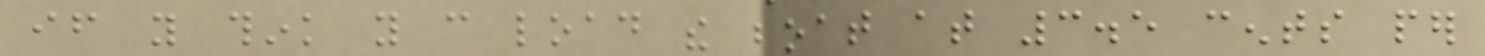if you think you can load the boat at 3.5 cents per
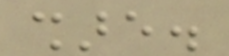share.
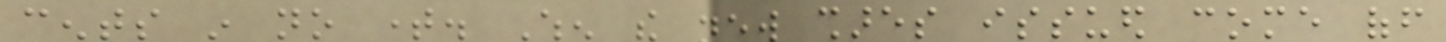cents in no time. When the new shares issued come off
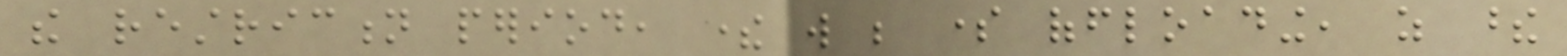the restriction period, there will be some offloading, as these
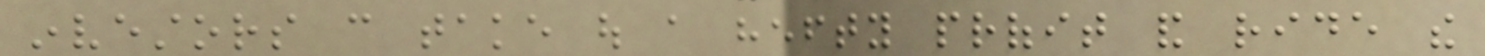investors can take out a hefty profit and ride the
